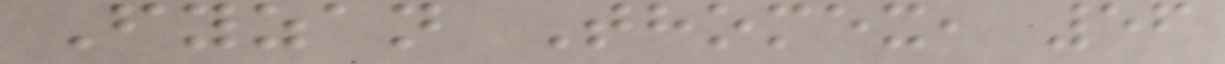Fyzan Thomex, 56
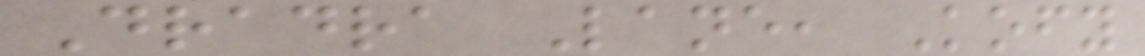Dradra Lane, Kofy
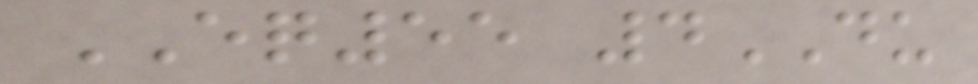EQ55 4DU
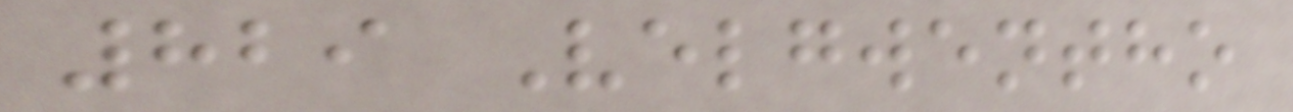829 Velgwentho
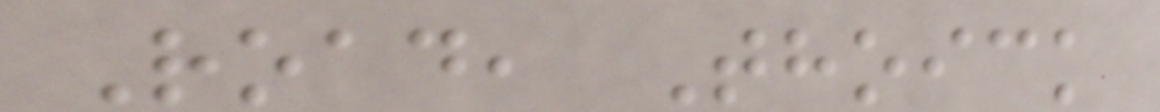Road, Thoick
